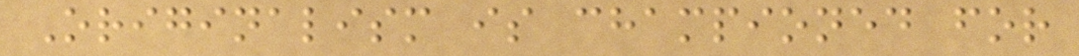Originalism is championed for
